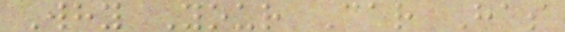Why Your Car Has
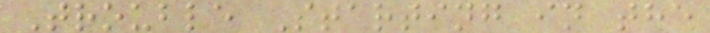Trouble Starting in the
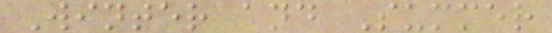Winter and Summer
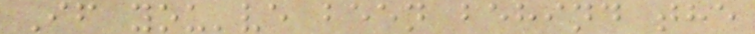If you've been behind the
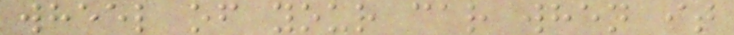wheel of your car when it
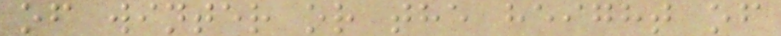of winter or the height of
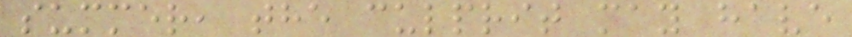summer, the culprit may have
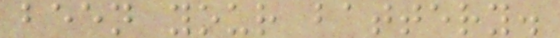been your battery.
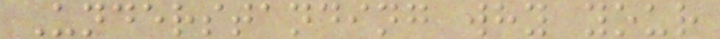Understanding why your
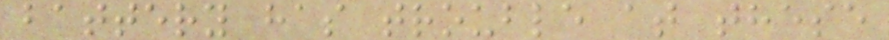battery has trouble at these
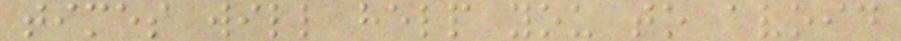times will help you to avoid
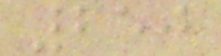250
